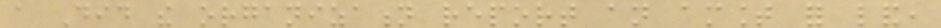a Did the organization report an amount for land,
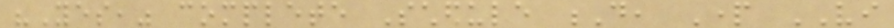"Yes," complete Schedule D, Part VI
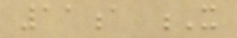11a X
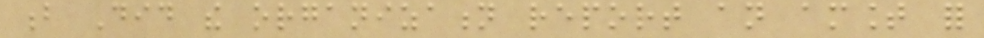b Did the organization report an amount for
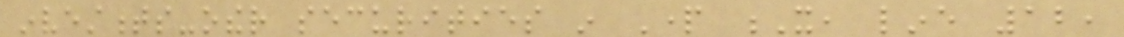investments-other securities in Part X, line 12,
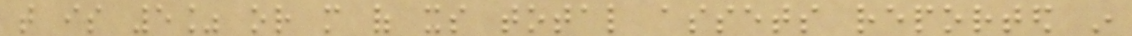that is 5% or more of its total assets reported in
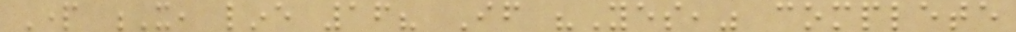Part X, line 16? If "Yes," complete
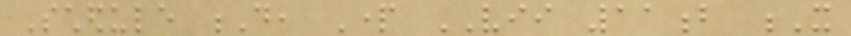Schedule D, Part VII 11b X
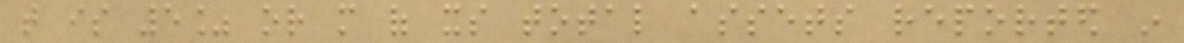that is 5% or more of its total assets reported in
